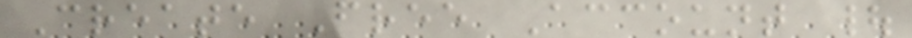Create Free Account |
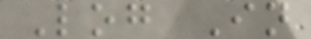Log In
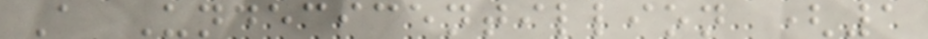A Undecicentillion (1
